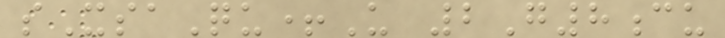sXsaQu+U 2G8cu
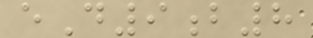eD9b8
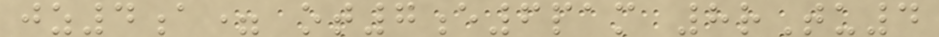jz4a= ot7e6pam 8rTu4
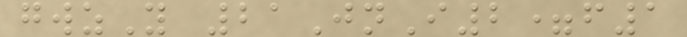gwzY 21JnI2=f1
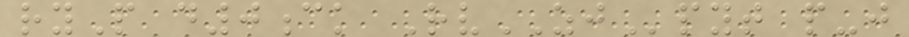ryP d0ck RvZJpyt p-j
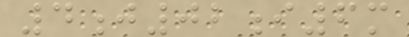4j02i6m
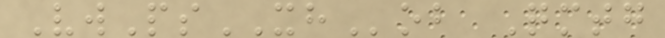VwPsXHob Qmtg
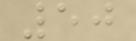50
